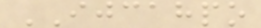IJCAHPO
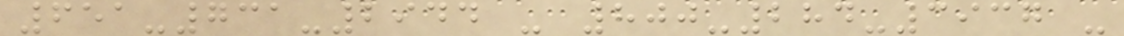651-731-2944 - 800-284-3937 -
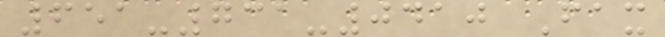651-731-0410 Fax
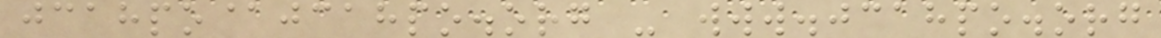jcahpo@jcahpo.org - www.jcahpo.org
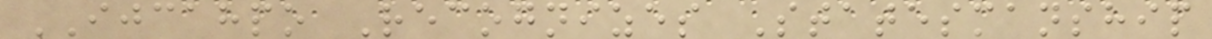IJCAHPO Recognizes Statesmanship
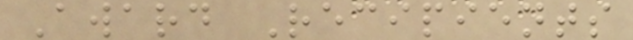Award Recipients
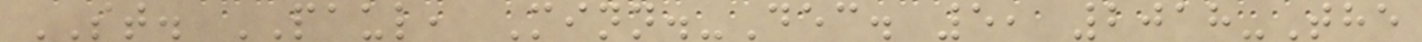ST. PAUL, Minn.-Dec. 5, 2018-The
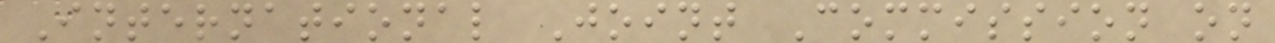International Joint Commission on
